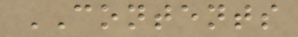CONTENTS
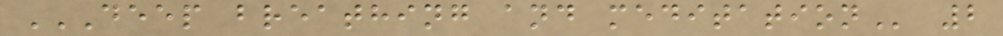DEEP BREATHING AND MEDITATION 2
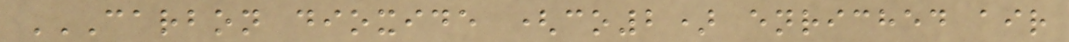CARBON DIOXIDE (CO2) ENRICHED AIR
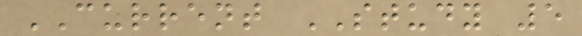CURRENT STUDY 5
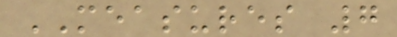MEASURES 7
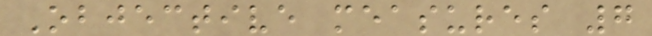Objective measures 7
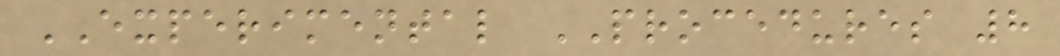EXPERIMENTAL PROCEDURES 8
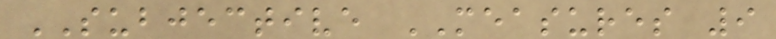SUBJECTIVE MEASURES 9
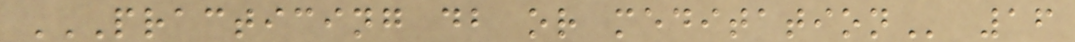PRACTICING DB OR MEDITATION 16
